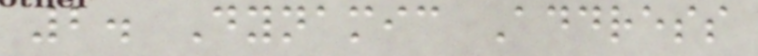2. Dynamic Address
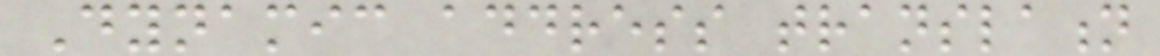Dynamic address translation
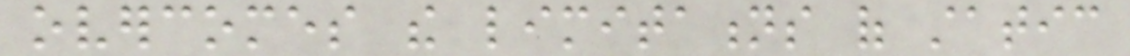overcomes the limitations of static
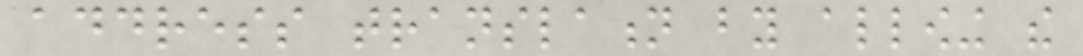address translation by allowing the
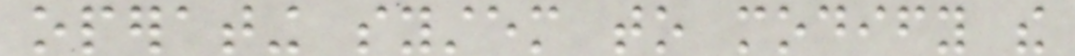operating system to modify the
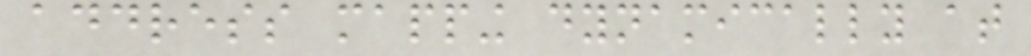address mapping dynamically at
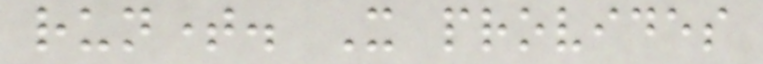runtime. It provides
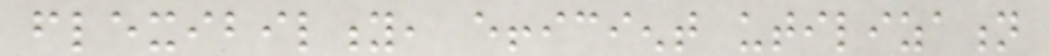flexibility, efficient utilization
